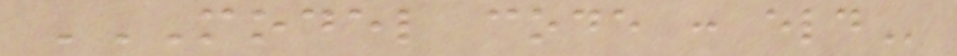MODEL CODE : ELD
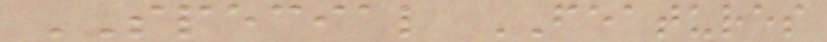SPECIAL FEATURES
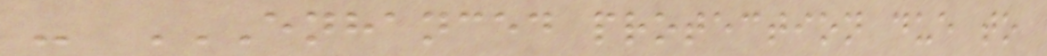- ENHANCED PROTECTION DUE TO
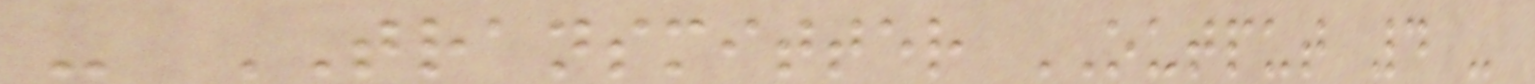- TRANSMITTER OUTPUT 4 -
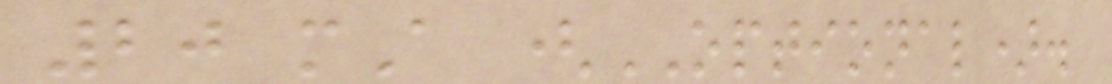20 mA (OPTIONAL).
